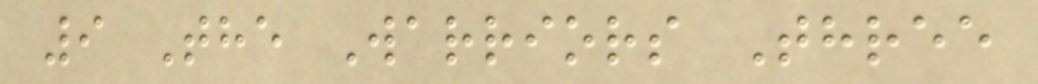9 The Warriors Three
